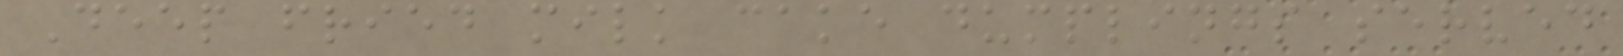Deep fried milk cake dumplings served
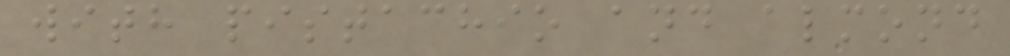with pistachio and almond
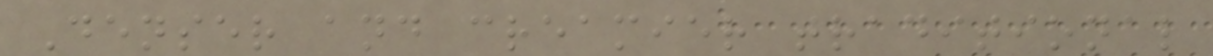Denser and creamier traditional
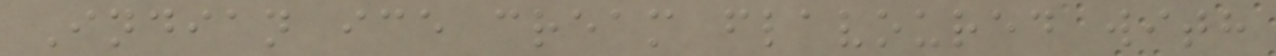Indian ice cream flavoured with
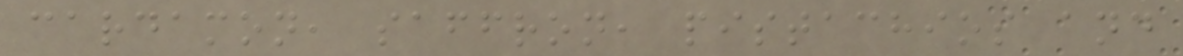cardamon, saffron, pistachios and
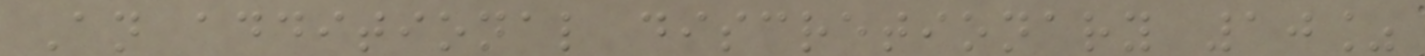An additional discretionary 10%
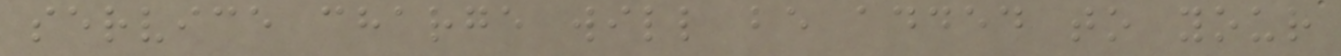service charge will be added to your
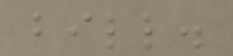bill.
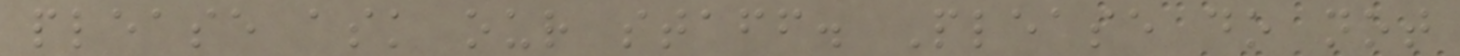please ask our staff. Please do not
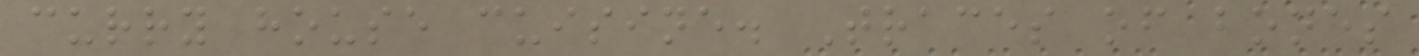curry house cuisine. Traces of bones
